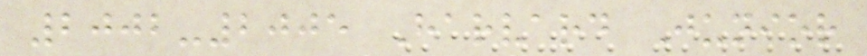2002-2005 Harvard Junior
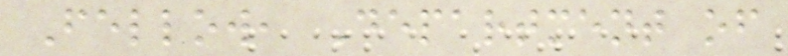Fellow, Department of
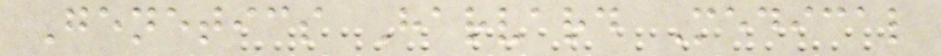Genetics Harvard Medical
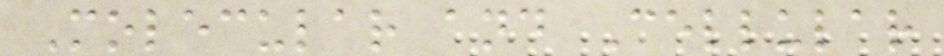Molecular and Cellular
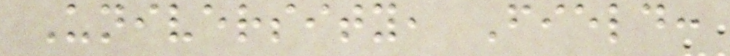University, Field:
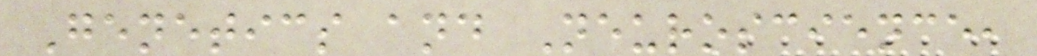Genetics and Neuroscience,
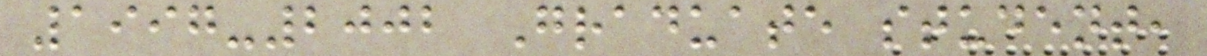1997-2002 Graduate student,
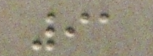91
